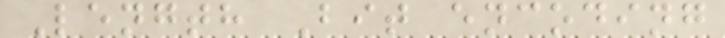Length Bit encoding
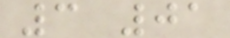3 01
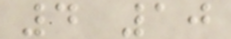4 10
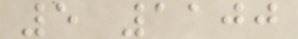5 1100
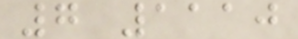7 1110
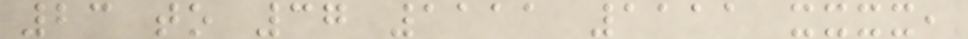23 to 37 1111 1111 xxxx,
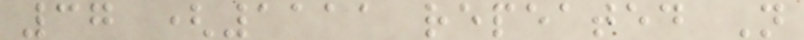37 (1111 repeated N
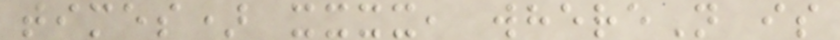times) xxxx, whereN is
